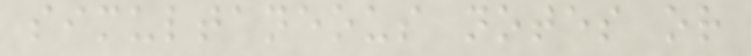simultaneous notes or
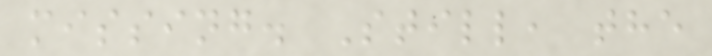missing. Still, the
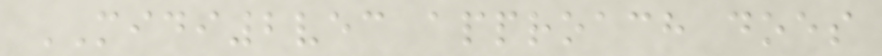MIDI2vec approach does
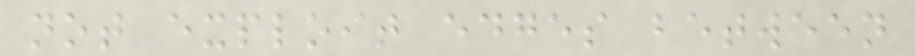not exploit edges between
